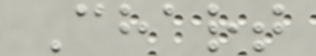Chart
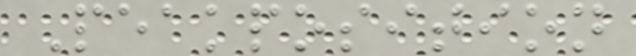Peakposition
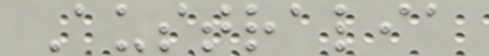Australia
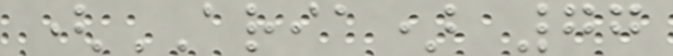(ARIA) 77
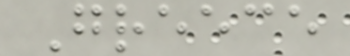Greece
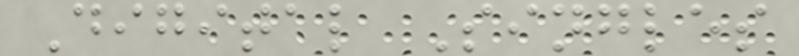Digital Singles
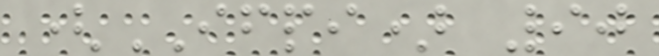(IFPI) 90
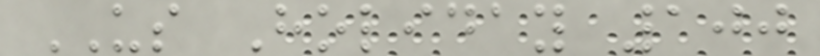US Holiday 100
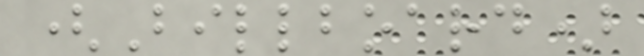(Billboard)
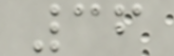36
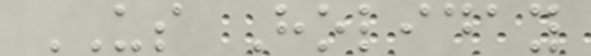US Holiday
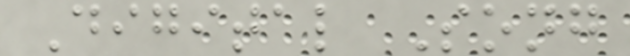Digital Song
